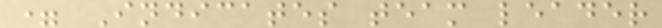= Indicates team leader
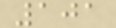101
